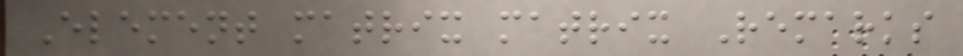Element matrix matrix Remarks
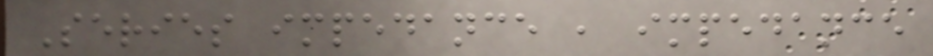Series impedance , impedance
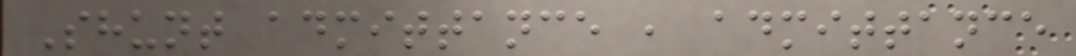Shunt admittance , admittance
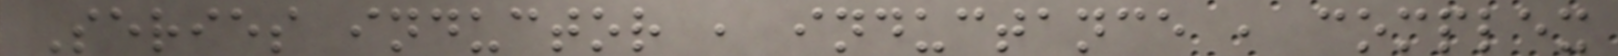Series inductor , inductance , complex
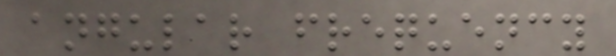angular frequency
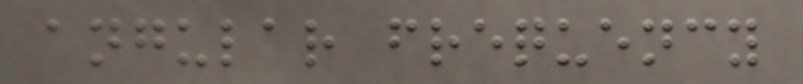angular frequency
